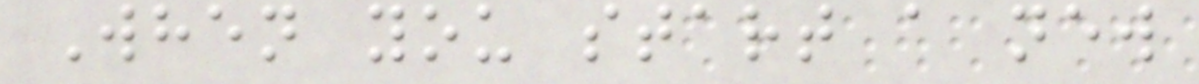When you start a new
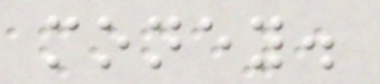money.
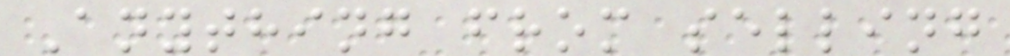Anything from selling
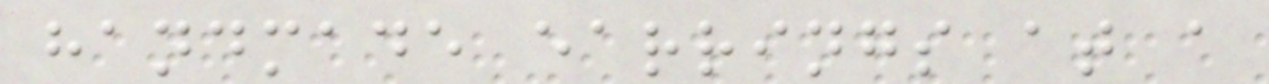handmade earrings at a
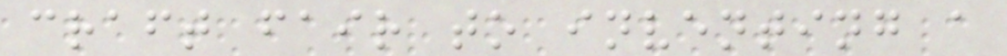craft fair to inventing a
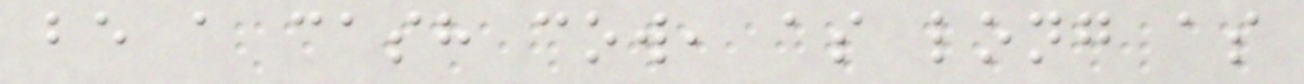be a cash cow, as long as
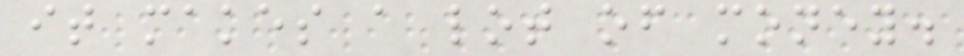it makes a lot of money.
